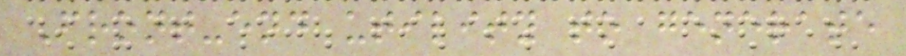Front-end utility to generate
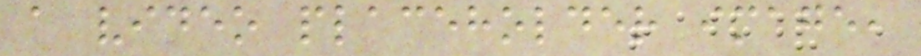a video placeholder image,
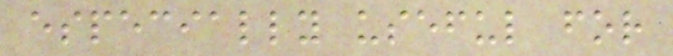especially useful for
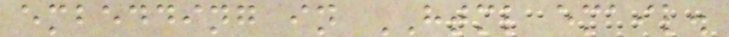embedding in HTML email.
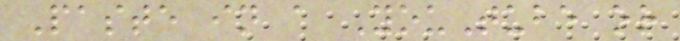Paste in a YouTube or
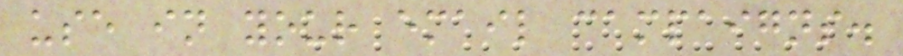use in your email campaigns.
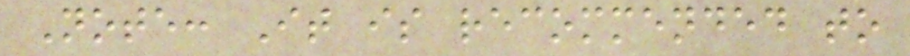Note: It is recommended to
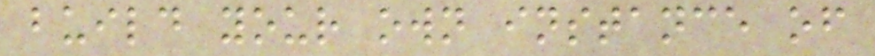build your own instance of
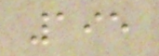195
